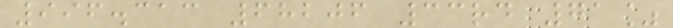996.313 68206 33rd 71%
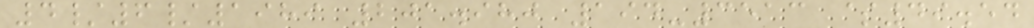4/6/1989 201.980 194-3513 $49.54
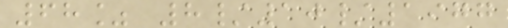68% 8/10/1977
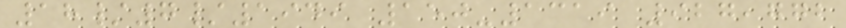18/7/1949 150-1319 927,772
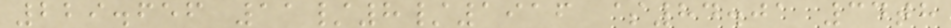229.656 11/8/1916 $84.01 34th
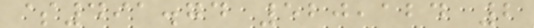$491.74 520,124 2
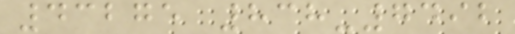43275 838-7492
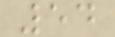54
